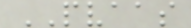PVAAS
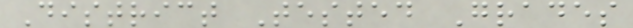District Tested Grades
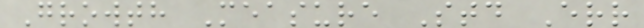Growth Measure Std Err
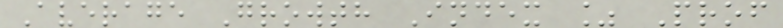Average Growth Index % Prof
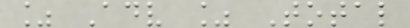% Adv % Total
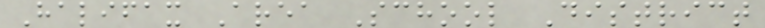Halifax Area School District
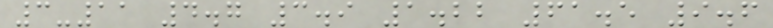3-11 4.7 3.9 1.22 61.5 9.6
